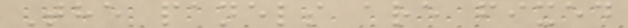The panels are fixed
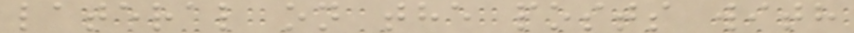lateral on the posts with
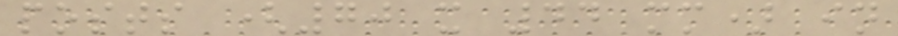posts (70 x 44 mm) in
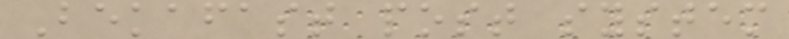Bekafast post system
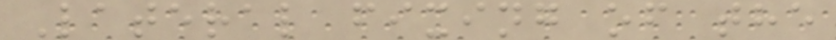Lateral fixing of the
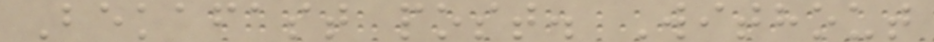Bekafast post. Without
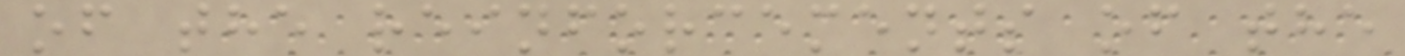of the reinforcements of the
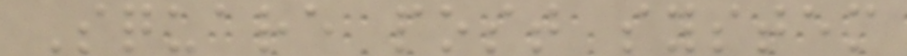Square post system
